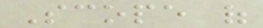Scope of
